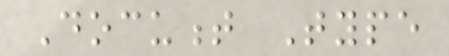Document Type
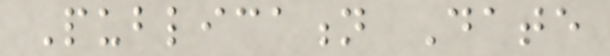Publication Date
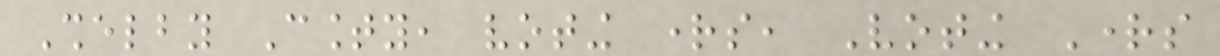Shelby County, voting rights, Voting Rights
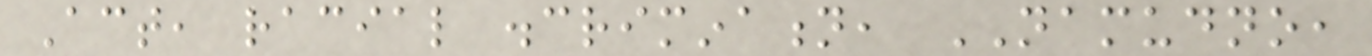Act, racial discrimination, NAMUDNO,
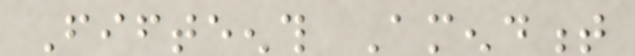Fifteenth Amendment
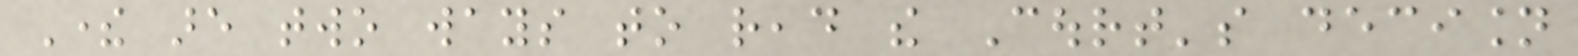There are two ways to read the Court's decision
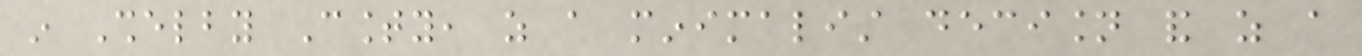in Shelby County, as a minimalist decision and as a
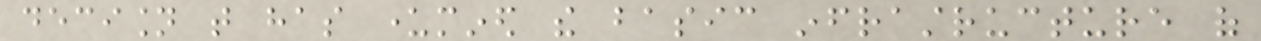decision that has undermined the basic infrastructure of
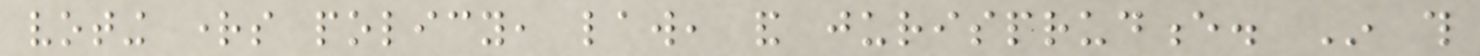voting rights policy, law, and jurisprudence. In this
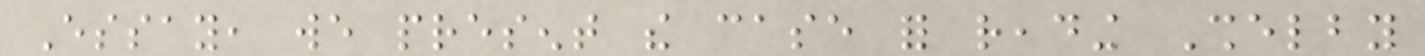Essay, we present the case for reading Shelby
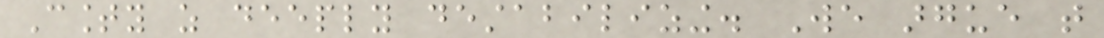County as deeply destabilizing. We argue that
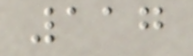117
